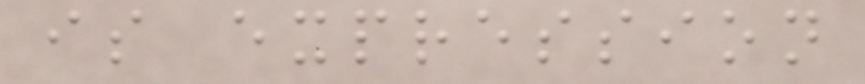is expression
